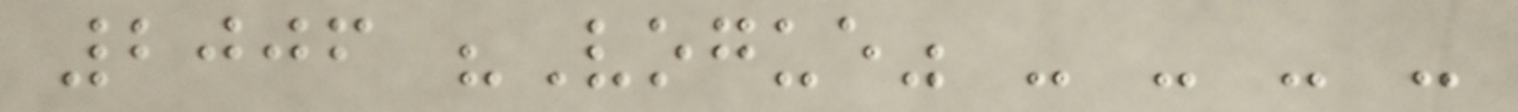2006 "Vogue" - - - -
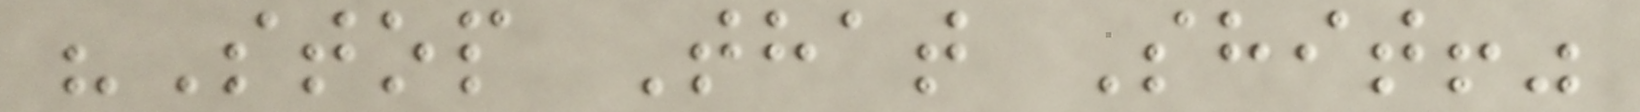"Stop That Shit!"
